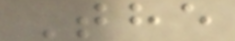The
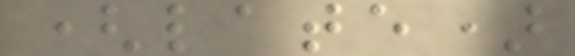(late)
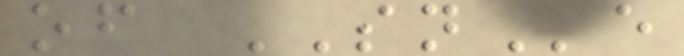of SNe
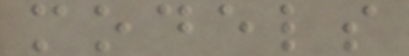models
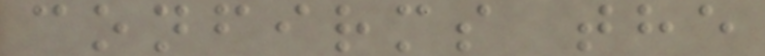confirms the
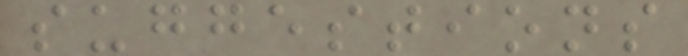suggestions
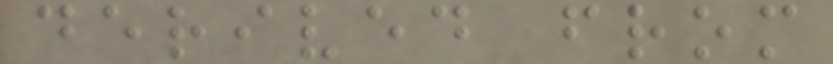derived from
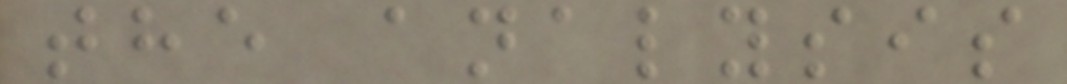the analysis
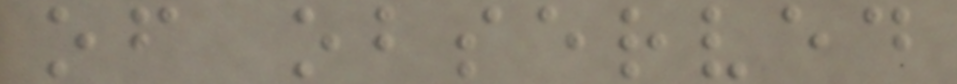of observed
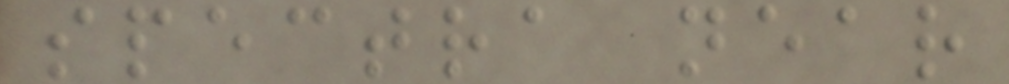spectra near
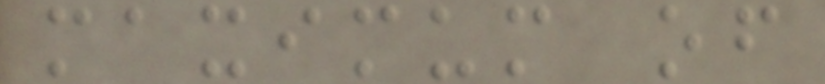maximum of
